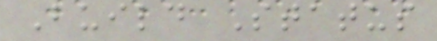Build Status
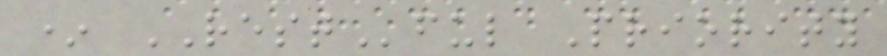* RESTful Priority
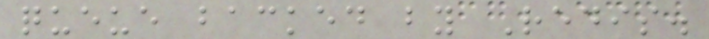queue backed by Redis.
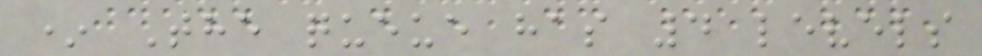* The queue has 4 levels
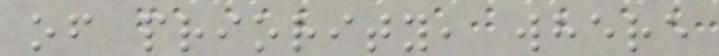of priority, where
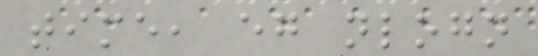time, eg nlogn
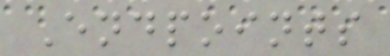Endpoints
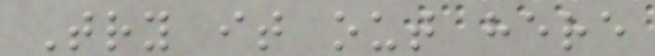Try it out here
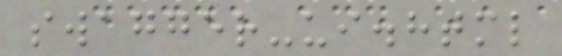swagger-ui.html
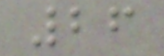26
